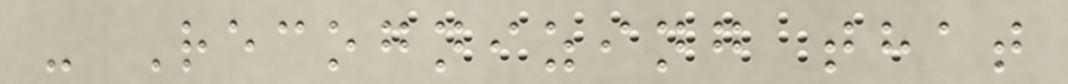- Recognizing that
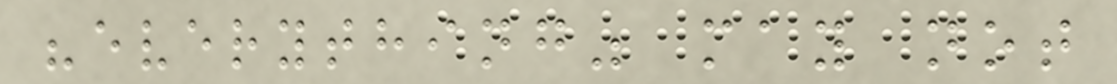"everything" may not
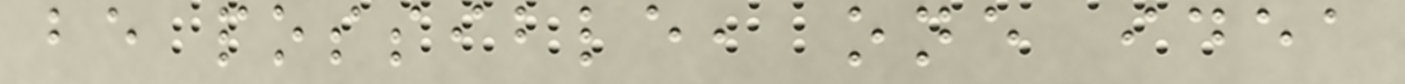be possible, one idea
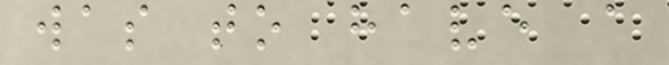was to have a
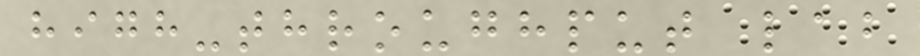high-throughput lab
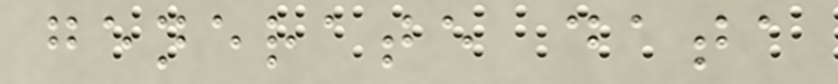generate data
